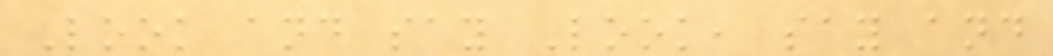Look and say Look, say and
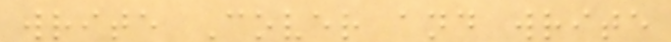write Cover and write
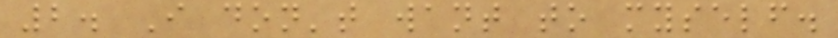2. I don't want to myself.
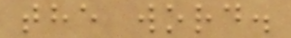the word.
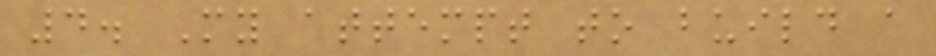4. My attempt to build a
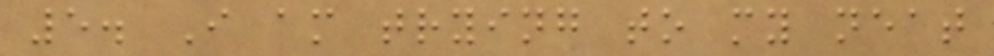5. I am trying to my neat
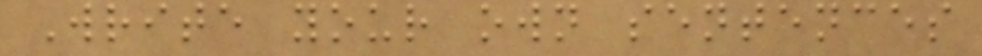Write your own sentences
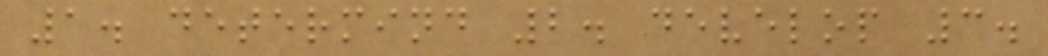1. determind 2. develop 3.
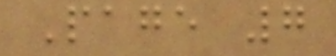Page 7
